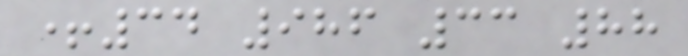+34 986 33 88
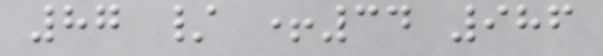87 / +34 986
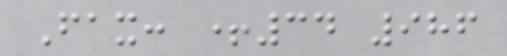Fax: +34 986
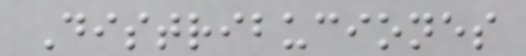Distribuciones
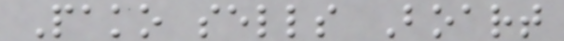Pako sells Boart
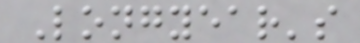Longyear's
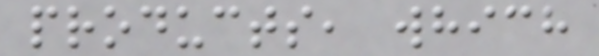products, which
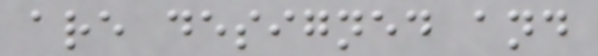are designed and
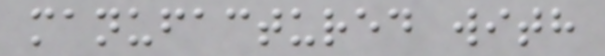manufactured with
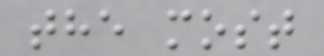the most
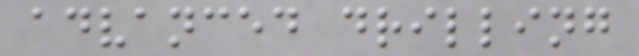advanced drilling
